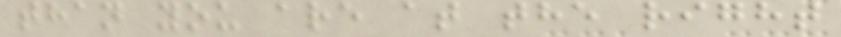than you are at the right
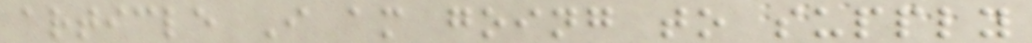article I am going to supply
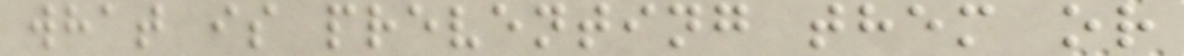what is preventing them or
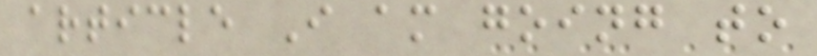article I am going to
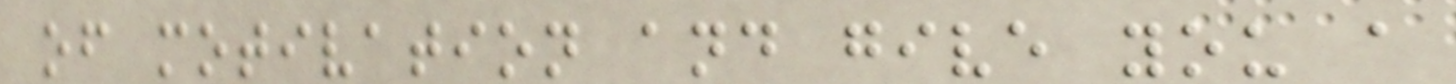of motivation and give you a
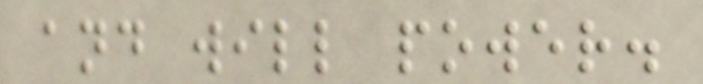and will power.
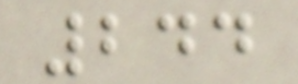244
